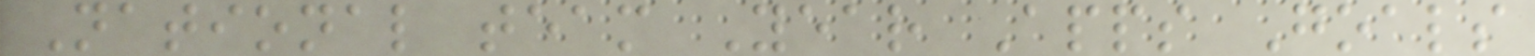National team Year Apps Goals
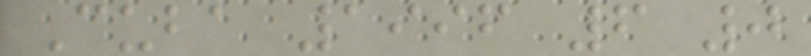Cuba 1996 6 0
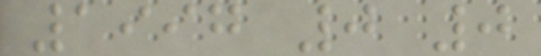1997 0 0
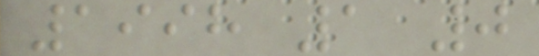1998 1 0
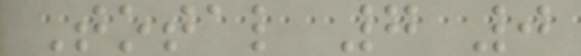Total 7 0
